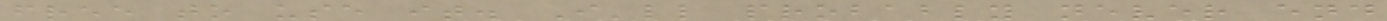free to use it. I'll probably never end
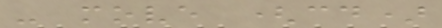- move (cd)
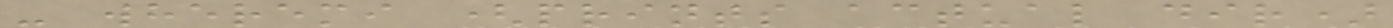- wheremi (prints actual dir)
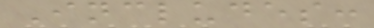Includes:
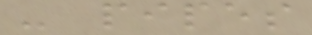- pipes
